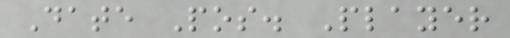Date Pos. Player
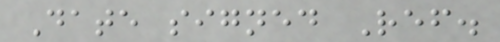Date signed Ref.
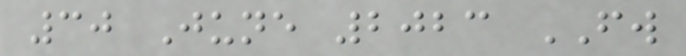30 June 2023 FW
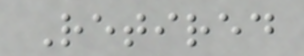Retired
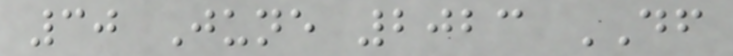30 June 2023 DF
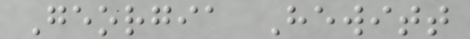Georgia Hewitt
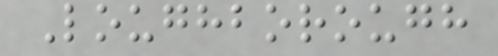Loughborough
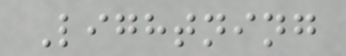Lightning
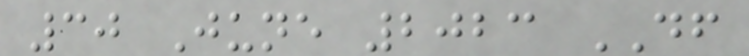30 June 2023 DF
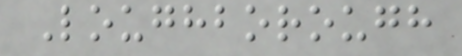Loughborough
